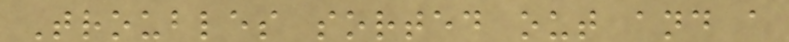Troubles sorted out and a
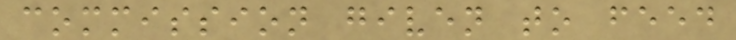commission given to feed
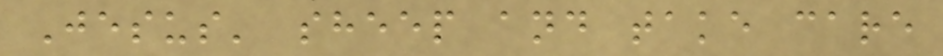Jesus' sheep and take care
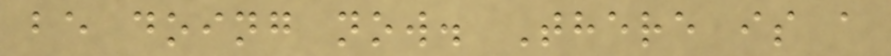be doing now. There is a
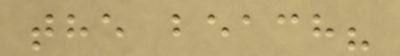the beach?
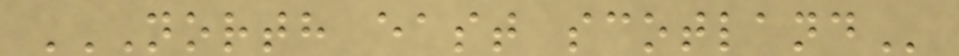NORTH EAST SCOTLAND
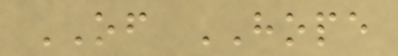OF HOPE
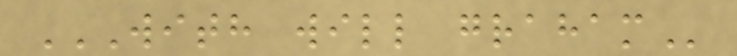WITH WILL GRAHAM
